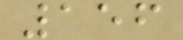156
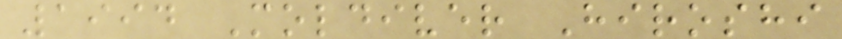1994 Moldiver Hiroshi
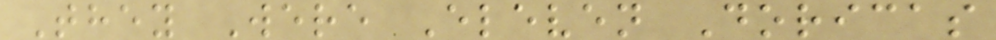They Were Eleven Doricas
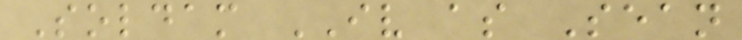Soldam IV as Sean
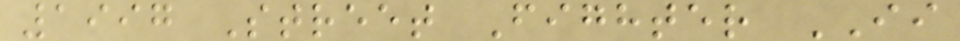1997 Street Fighter II
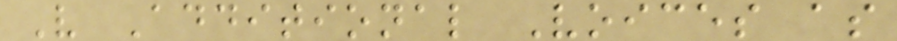V Additional Voices as
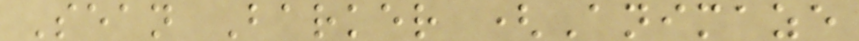Sean Barker (Animaze
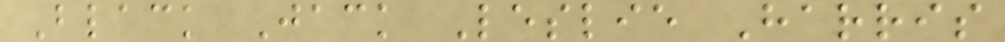Black Jack Leslie Harris
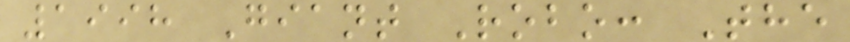1998 Giant Robo: The
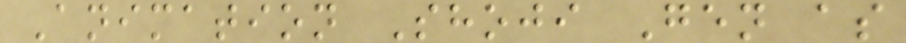Animation Shoji Gen as
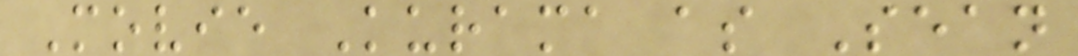Movie Kurama as Sean
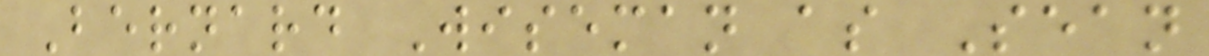Bernard Wiseman as Sean
